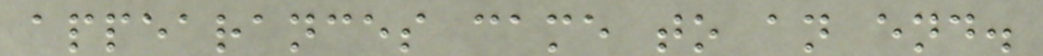appearances came to an end.
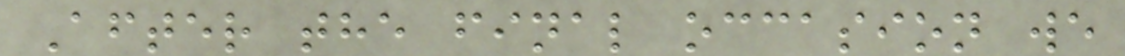After the final occasion we
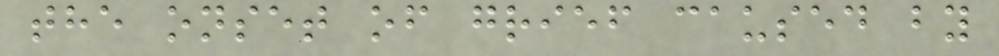the onset of grief caused by
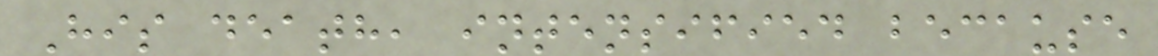His death, intensified because
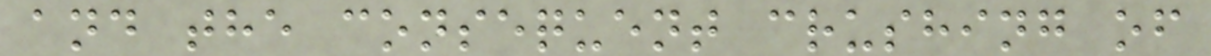and the consequent crushing of
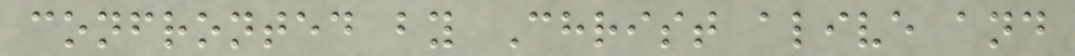confronted by Christ alive and
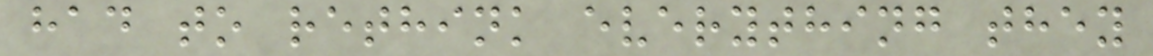had to rethink everything they
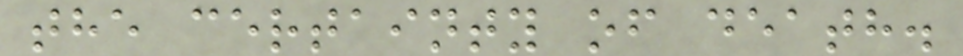the certainty of death.
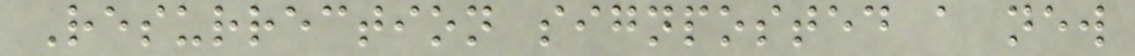Resurrection signposted a new
